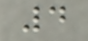4
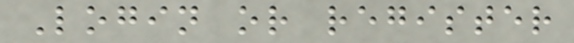Login or register
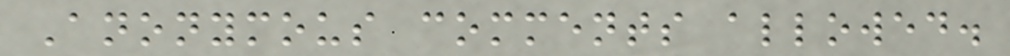Anonymous comments allowed.
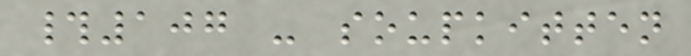#107 - soupkitten
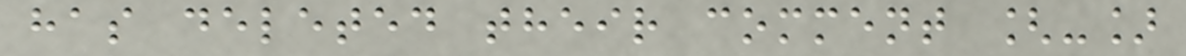has deleted their comment [-]
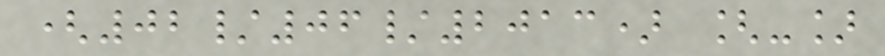(02/06/2013) [-]
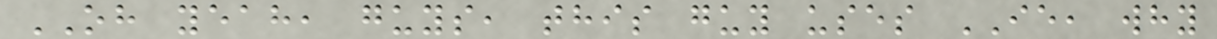OH yeah, guys, this guy uses IE, why
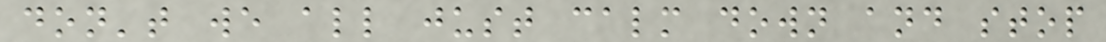don't we all just calm down and stop
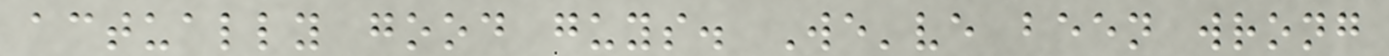actually good guys. We've been wrong
